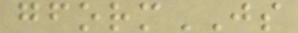gformJS
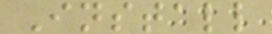Install
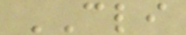CLI
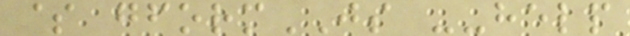$ gformJS --help
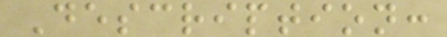Description:
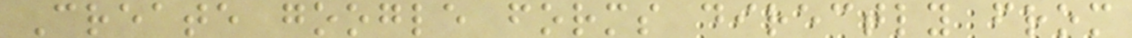Create google forms directly from
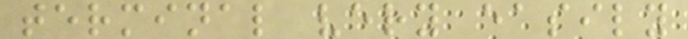terminal very easily
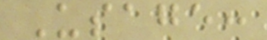Usage:
